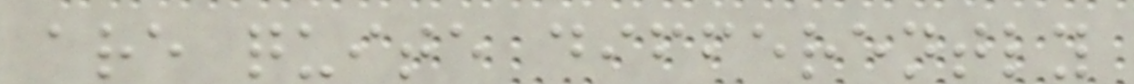are quite differently
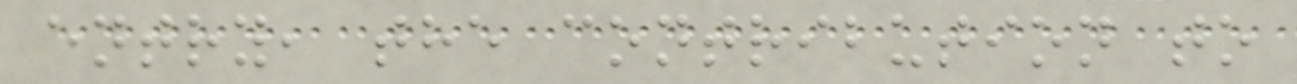entry, the contribution to
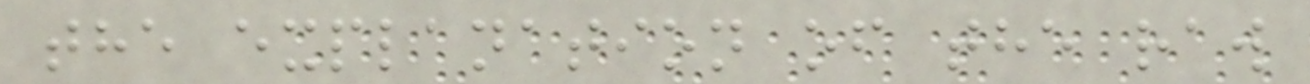the explanation of the raw
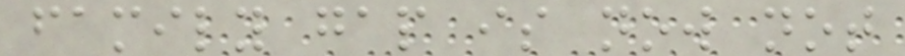family gap is now not
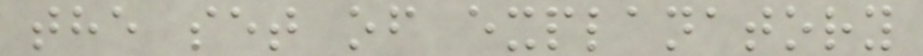the set of explanatory
